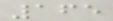165
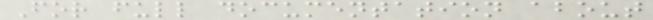For full documentation about
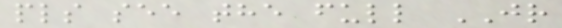pls see the full JR
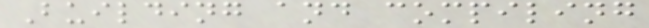Building and compiling
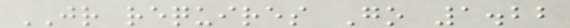JR requires Go 1.22
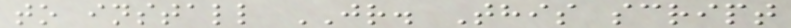to install JR. This script
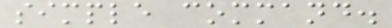simple command.
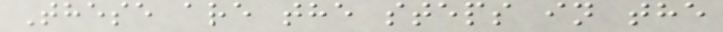These are the steps in the
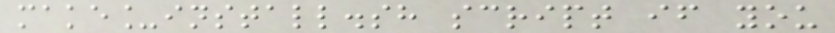make_install.sh script if you
